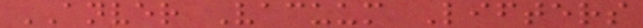ANVER Vacuum Lifters
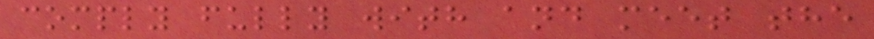comply fully with and meet the
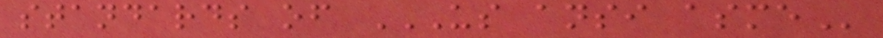standards of US ANSI ASME
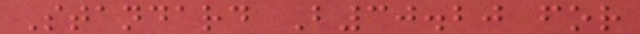Standard B30.20 for
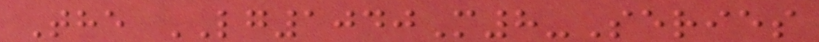The LG1040M8-Series
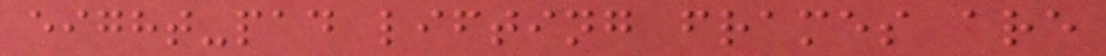eight-pad lifting frames are
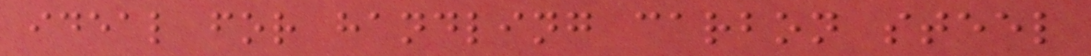ideal for handling carbon steel
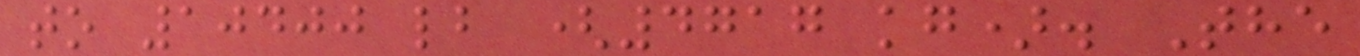to 10400 lb (4717 kg). The
